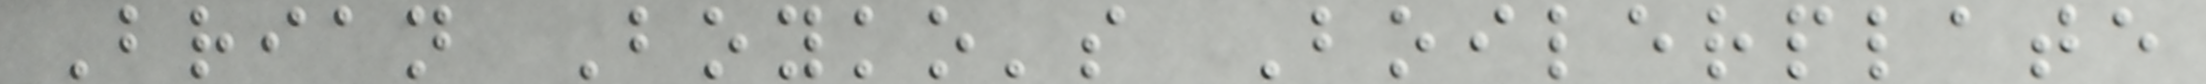Brian Boyko's Boilerplate
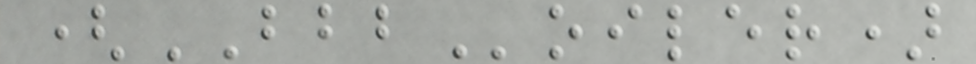(BBBoiler)
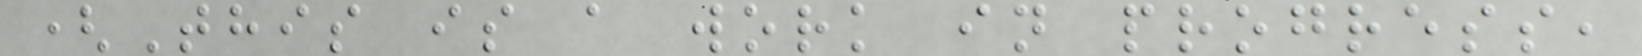(This is a work in progress,
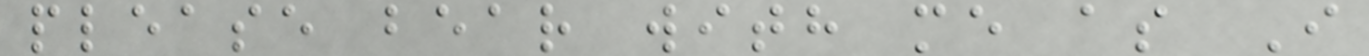please bear with me as I
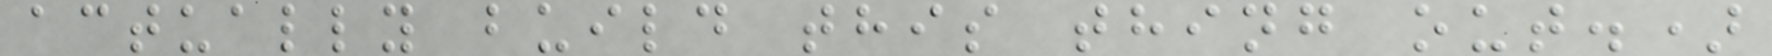actually build this thing out.)
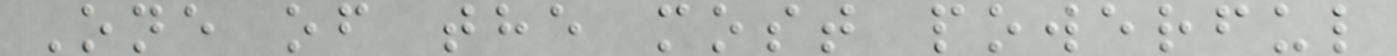One of the most powerful
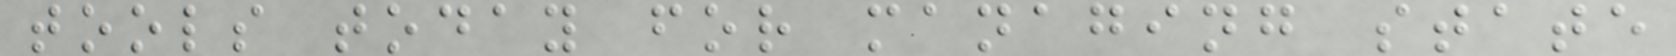tools today for managing state
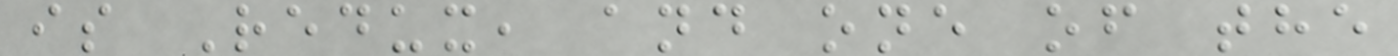is Redux, and one of the
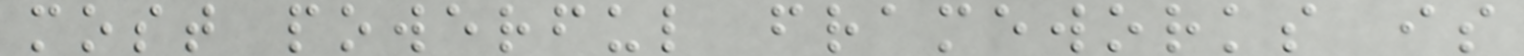most powerful frameworks is
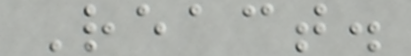React.
